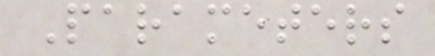Parameters
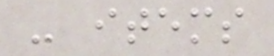- items
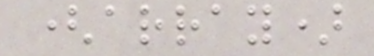(array)
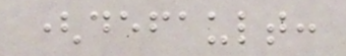(default:
